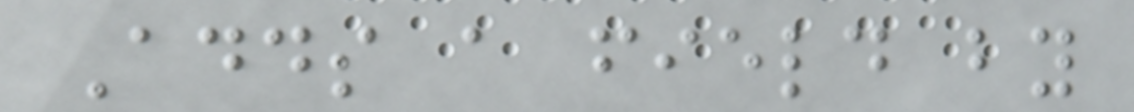Adds a field by
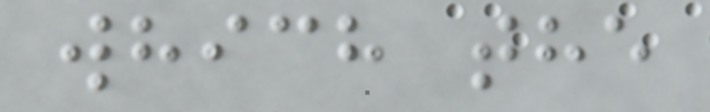which the
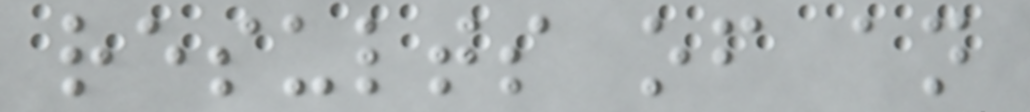results of an
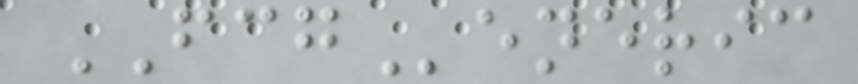FCGeneric
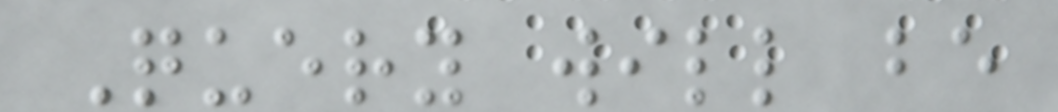Query will be
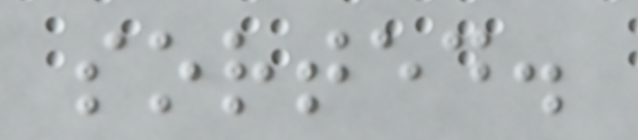sorted.
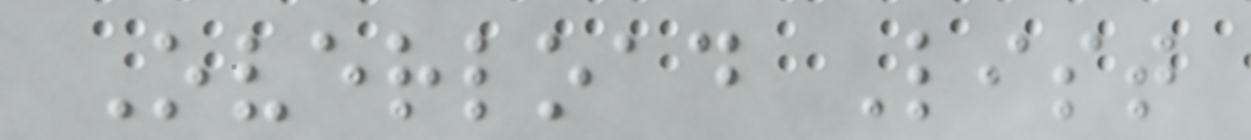Overload List
